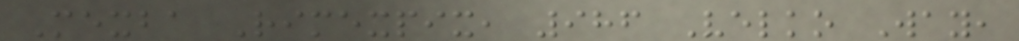Mexba Rimexpix, 986 Velko Way,
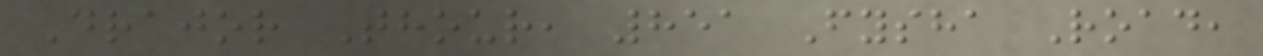Drajor Thour, 851 Fysha Road,
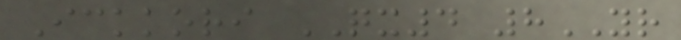Ickkori QX4 8YR
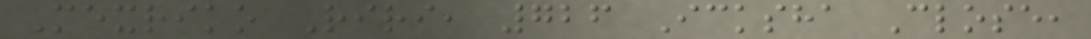Mexriko Riri, 726 Icksha Close,
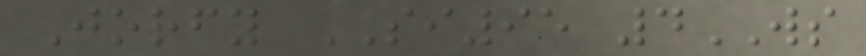Jorfy SI95 4WS
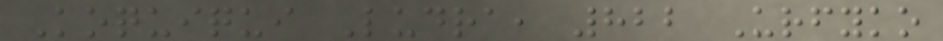Koquiqui Ludra, 822 Urfyko
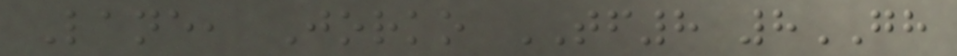Lane, Jorko TF8 8GH
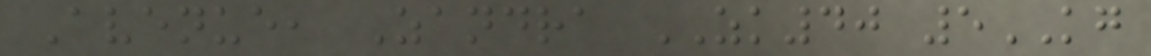Avenue, Zandra ZK40 5KG
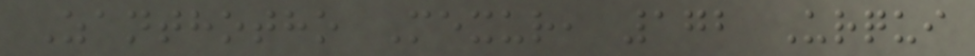Zanthotho Mexur, 172 Urqui
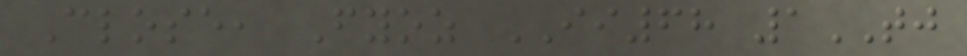Close, Fyoz II68 1TJ
